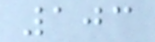103
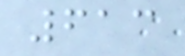613
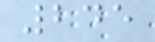245
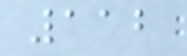112
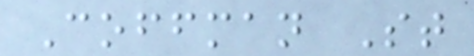Coffman St
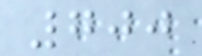700
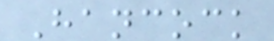Hancock
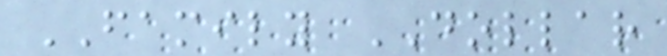FAMILY DOLLAR
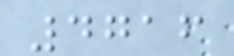4716
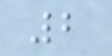2
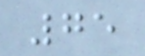75
